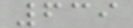639
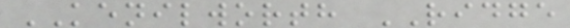KENILWORTH RIDGE
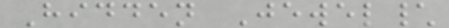Hidden Jewel\
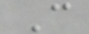C
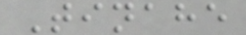Tinahe
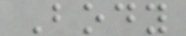Body
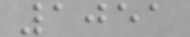1051
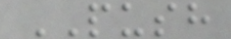PUSH
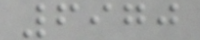6970
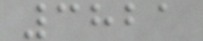3821
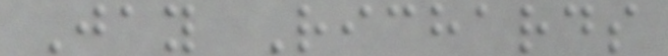Jay Richards
